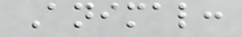Animal:
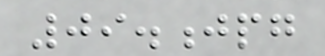09.jpg
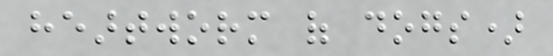heartworm of dogs)
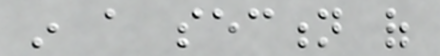in a section of
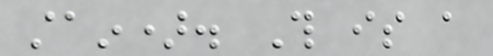stain). This is a
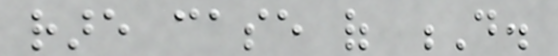rare case of D.
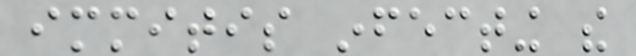immitis infecting the
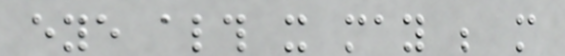eye although it may be more
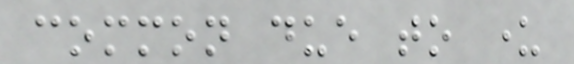common due to under
